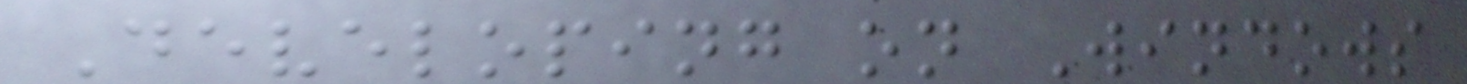Developing on Windows
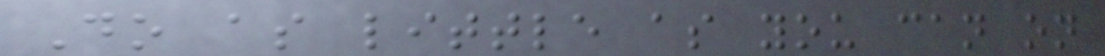Do as little as you can on
